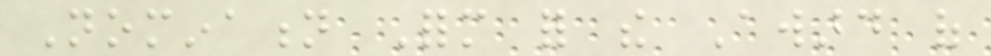Nomination Form for the Award of
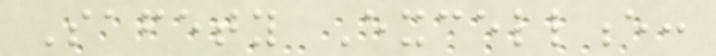Safety Excellence:
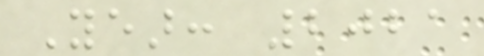Year: 2021
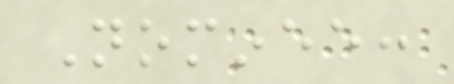Nominee:
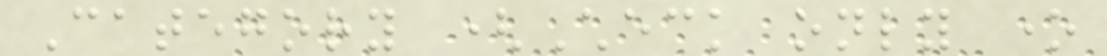Category (Check only one
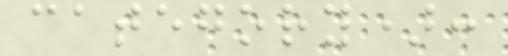category):
